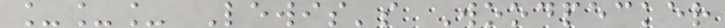___ Lewis's Woodpecker
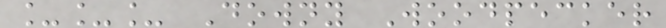___ Downy Woodpecker
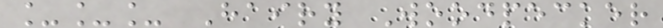___ Hairy Woodpecker
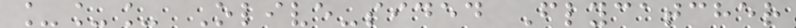___ Olive-sided Flycatcher
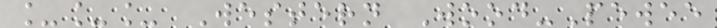___ Western Wood-Pewee
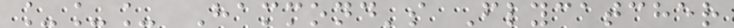___ Hammond's Flycatcher
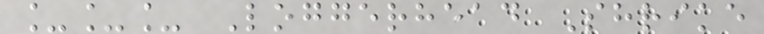___ Loggerhead Shrike
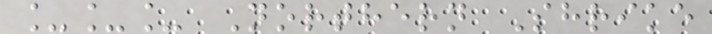___ Northern Shrike
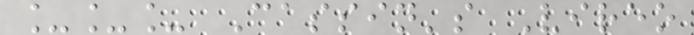___ Cassin's Vireo
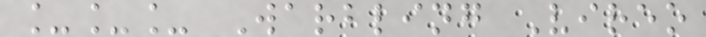___ Warbling Vireo
